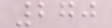270
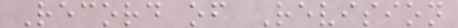Record of Revision
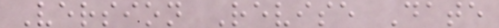Version Revise Date
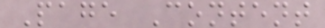Page Content
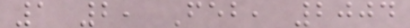1 2, Feb, 2004
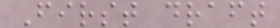First draft
